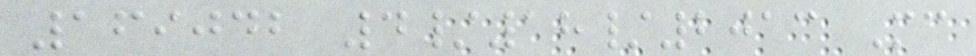169042 4/18/2013 Mc
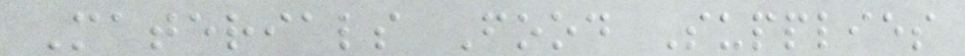Materials Food Supplies
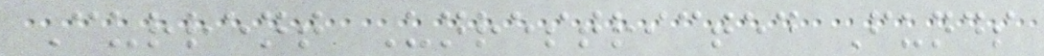Current Unrestricted Funds
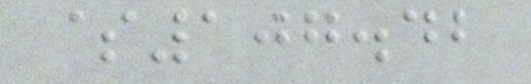$107.42
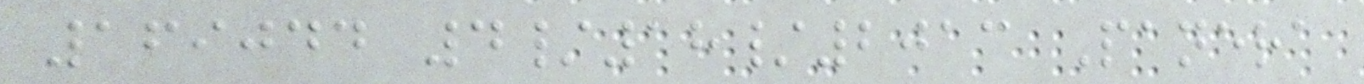169044 4/18/2013 Panera
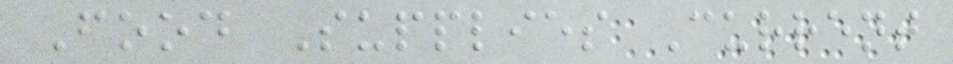Food Supplies Current
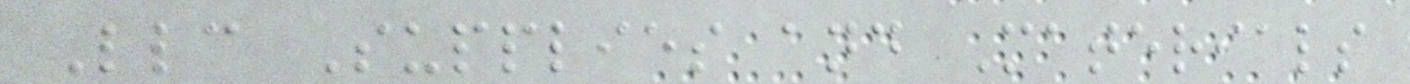Llc Supplies and Materials
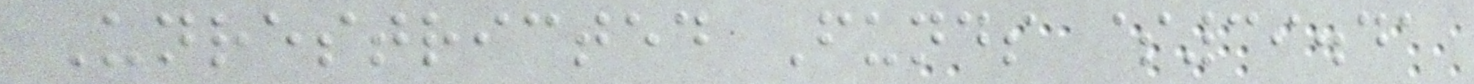Unrestricted Funds $39.41
